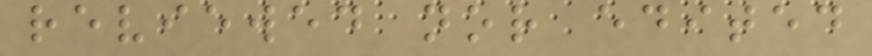reviewed nor edited
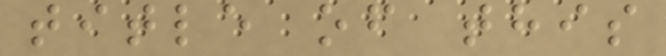title of this
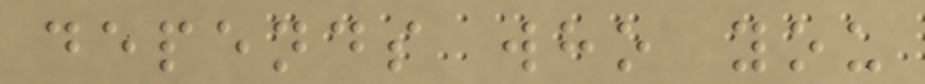depends who you
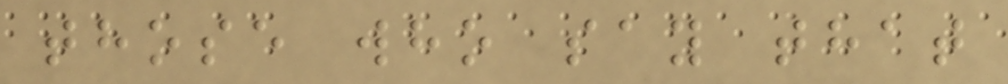those who say that
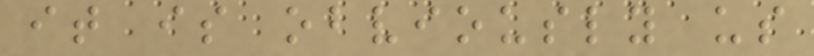it is obviously us
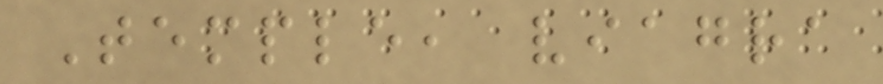Temple, viagra
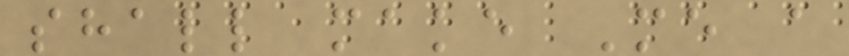shall make Me a
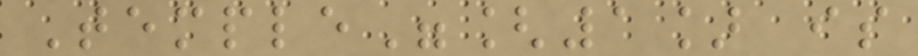Temple"[1] is
